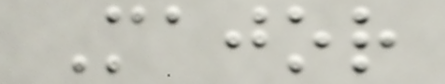Major
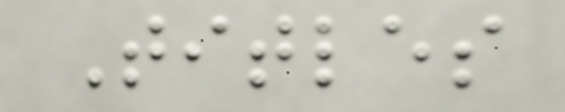Titles
